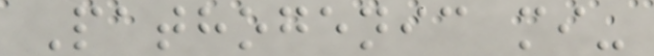Pathogenic mi-
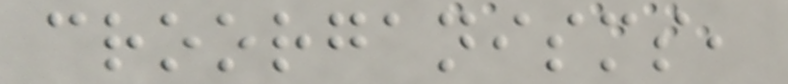croorganisms,
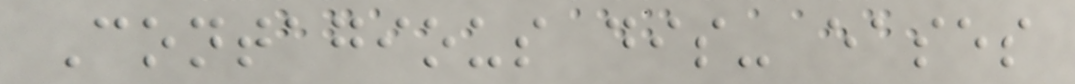Contagious dis- eases
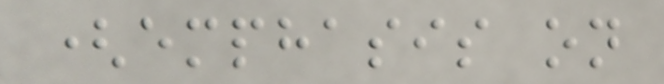(emphasis on
